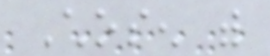Chosen with
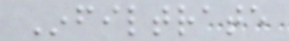Infiltrate
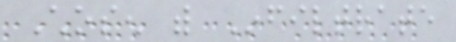Chosen with Infiltrate
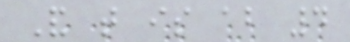And that is about 4
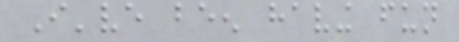I've been having fun
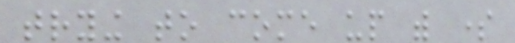trying to come up with some
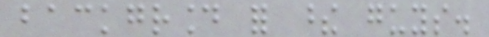background for these guys.
